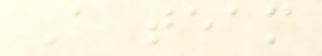A team
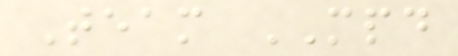Team MPD
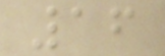16
